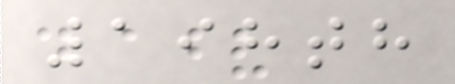198th
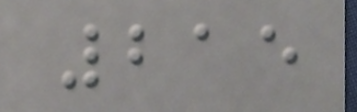215
